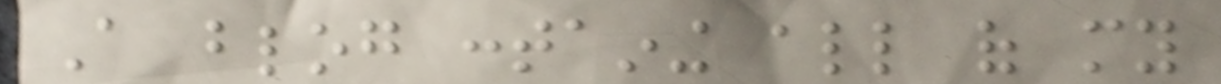A blog containing all of my
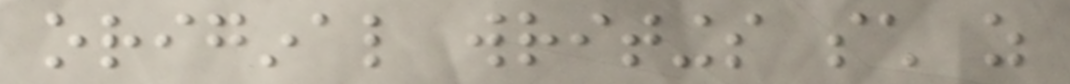original writings such as
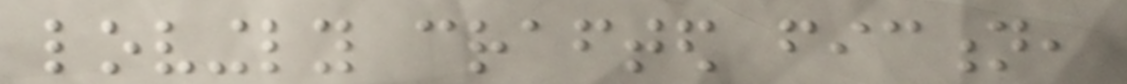lovingly crafted fiction,
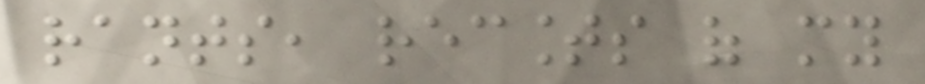rants, recounts of my
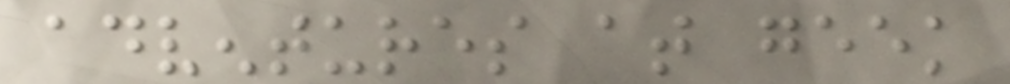adventures at geek
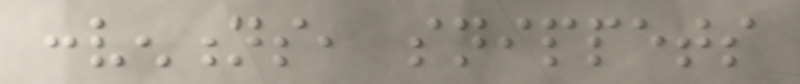conventions, snippets
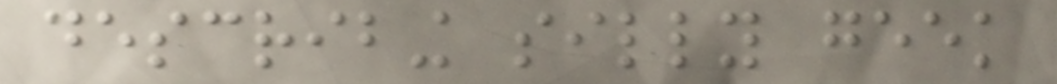describing silly geek
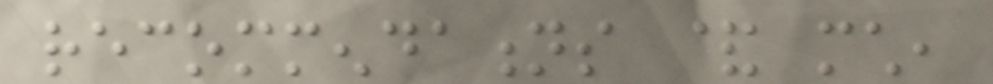recommendations & much,
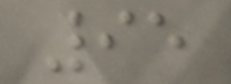95
